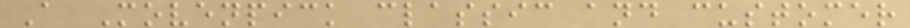A Movenpick classic and customer
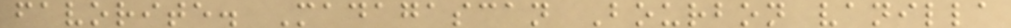favorite. Madagascan Bourbon vanilla
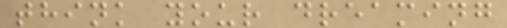think your dreaming
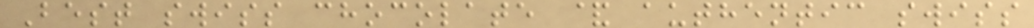Best swiss chocolate & authentic swiss
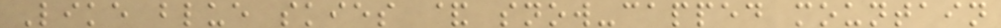Like blue skies & snow-capped mountain
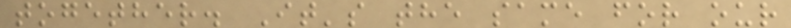together. It's the same for our
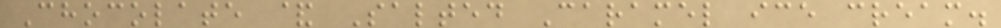Chocolate & Salted Caramel ice cream.
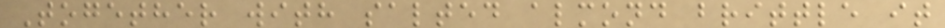Together with salted almond brittle it
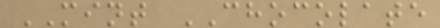MINT CHOCOLATE
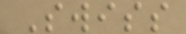Swiss
